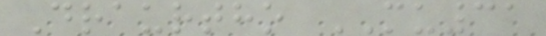Draurtho MU31
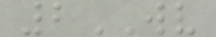2WV
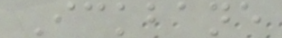Ickbane
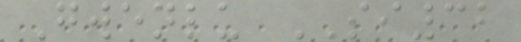Gwenlu SI32
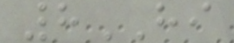8HI
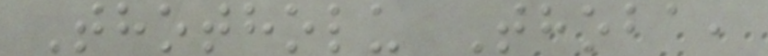Thotholu Thoba,
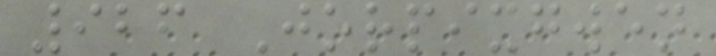926 Jorpixgwen
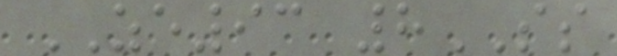ZE93 8SS
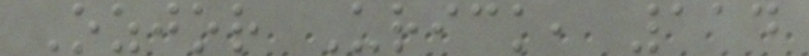Ozjor Urick, 114
